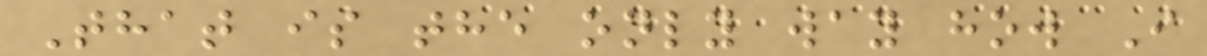That is the only way how I
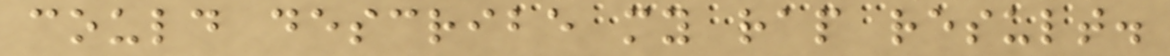could describe my rap result.
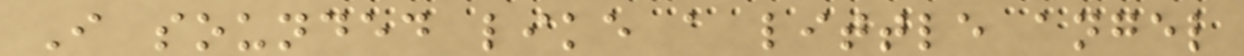I sounded like a little angel
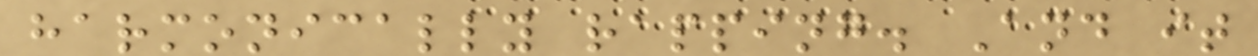harmonically rapping. And it
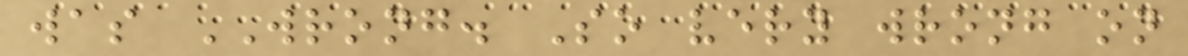was WRONG. So very wrong on
